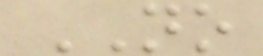NO
